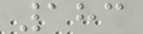183
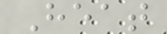Heat
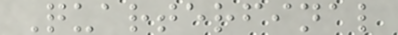Quarterfinal
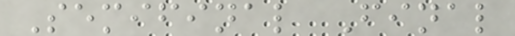Semifinal Final
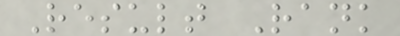Result Rank
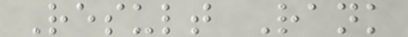Result Rank
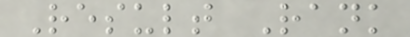Result Rank
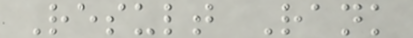Result Rank
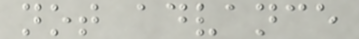not advance
